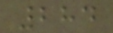284
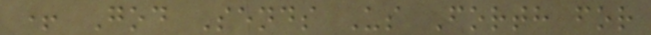+ God Sends Us Forth for
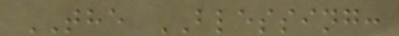THE BLESSING:
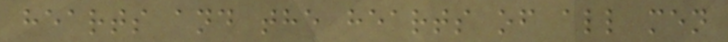hearts and the hearts of all men
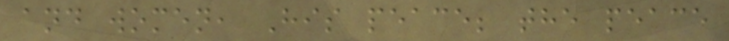and women, His peace; the peace
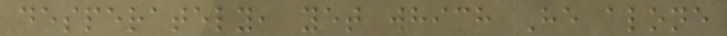desperately, yet which He alone
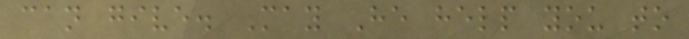can give. May He help you to
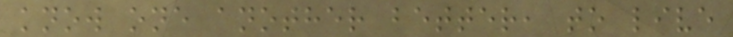know one another better, to live
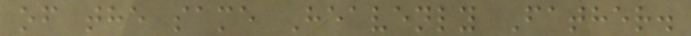of the same Heavenly Father.
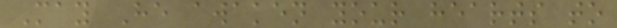May He awaken your hearts to
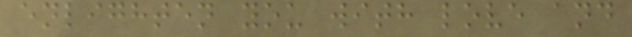enlighten you with love and
